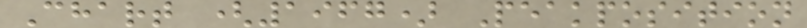Chart (1967) Peakposition
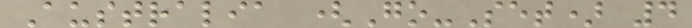Australia (Go-Set) 4
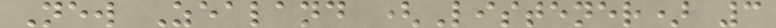New Zealand (Listener) 3
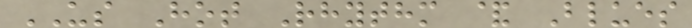US Hot Rhythm & Blues
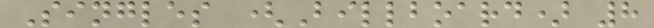Singles (Billboard) 8
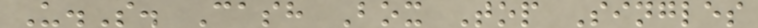U.S. Cash Box Top Singles
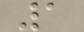1
